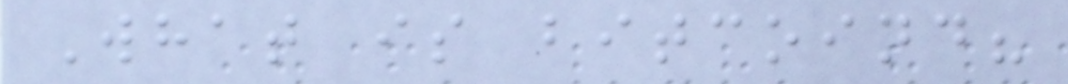What is bitcoind?
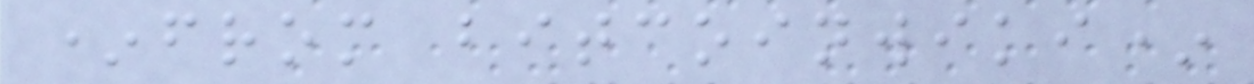*from bitcoinwiki*
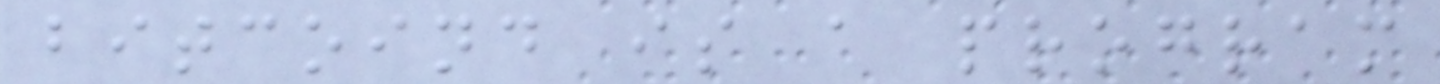bitcoind is a program
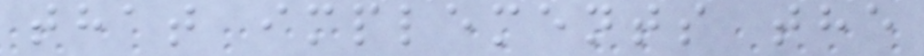that implements the
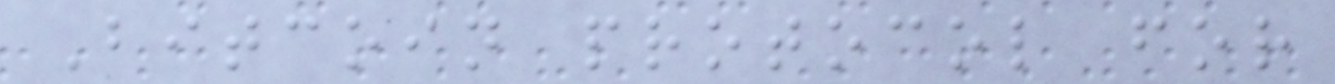Bitcoin protocol for
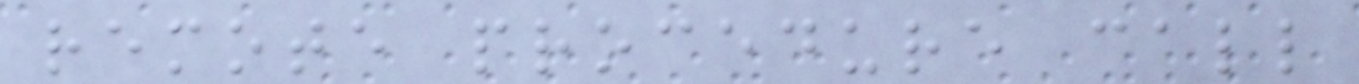remote procedure call
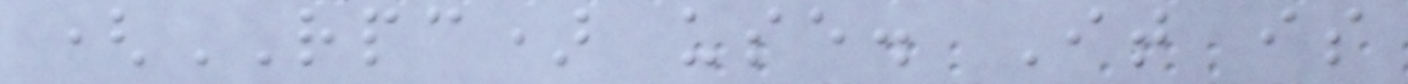(RPC) use. It is
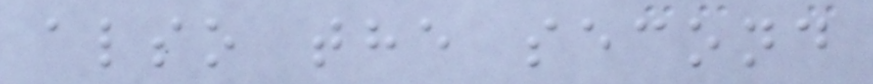also the second
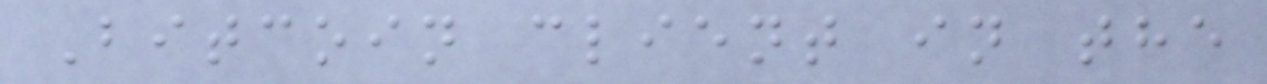Bitcoin client in the
